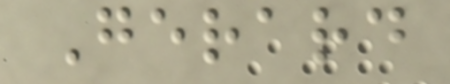Gerard
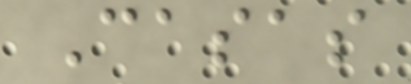Casas
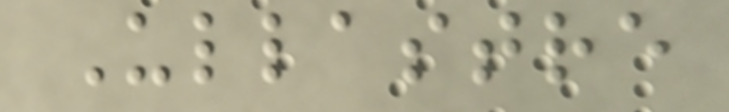Ullastre
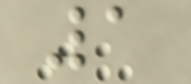1
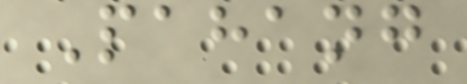Pahang
